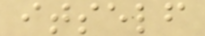itself
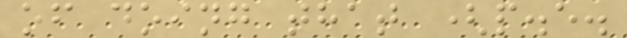of doing that (p.e.
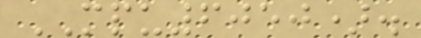MPU6050).
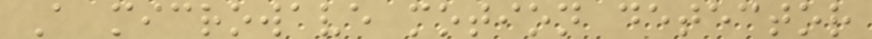A microwave motion detector
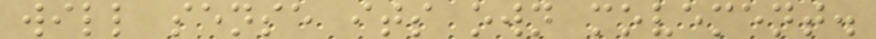will sense its own movement.
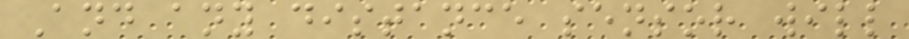And any distance sensor will
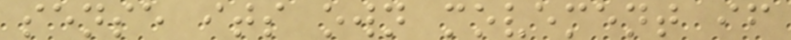sense its own movement if
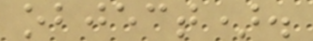object).
